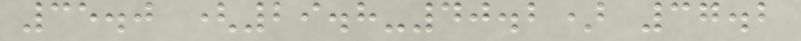35.0 (29.8-40.2) 37.2
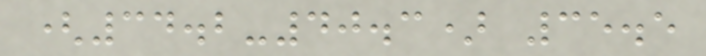(34.2-40.3) 35.5
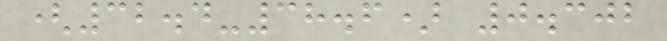(32.4-38.6) 0.302
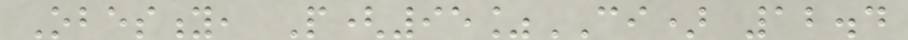Obesity, P(95%CI) 12.4
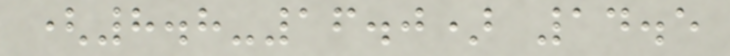(8.8-16.0) 14.5
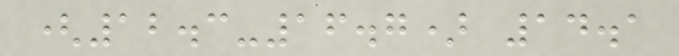(12.3-16.7) 14.1
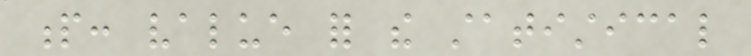p: value for the statistical
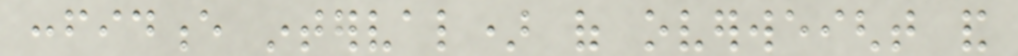confidence interval) of overweight and
